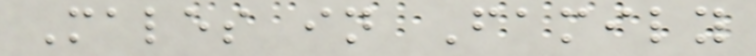Males in Family
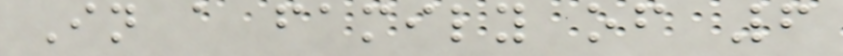In a family of 6
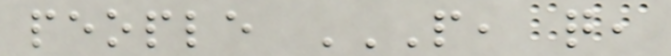people P, Q,
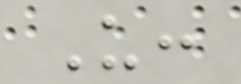U:
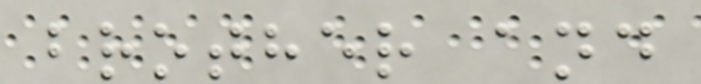brother and
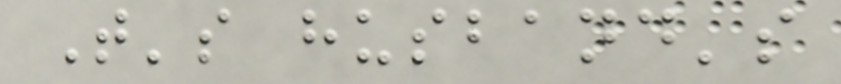T's husband's
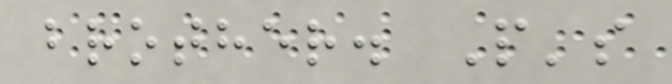brother. P's
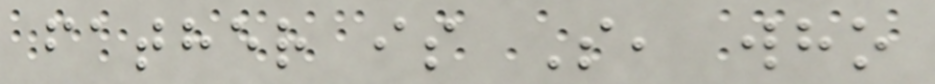father is S, who
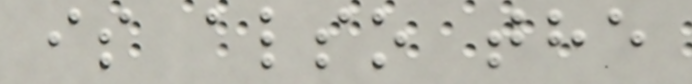is also the
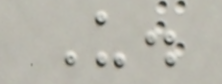U.
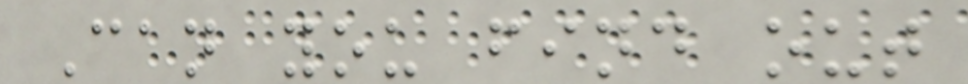Can you find out
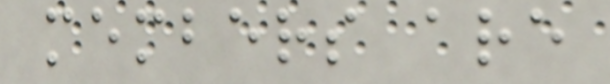members are
